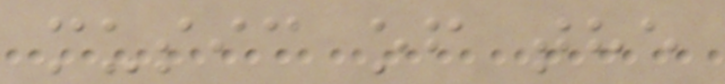music of the
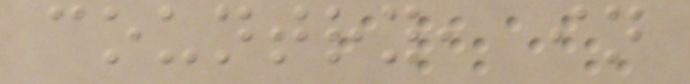country, in
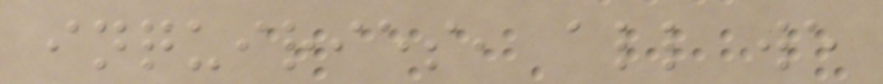inquiries, all we
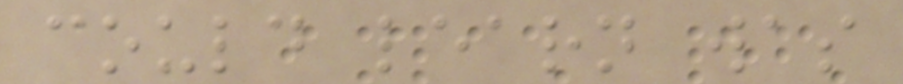could learn was
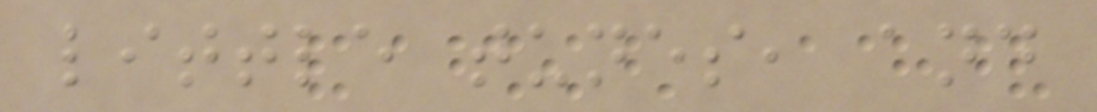little tunes, and
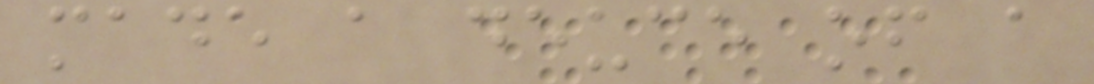made a deuce of a
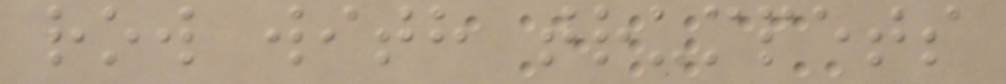row with trumpets
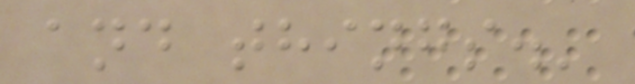and things.'
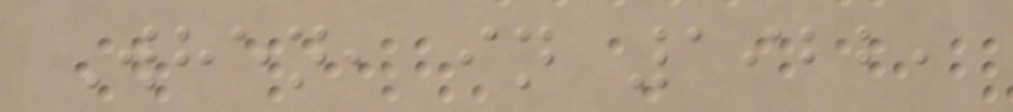When, in 1922,
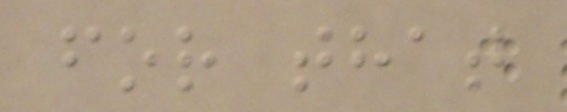for that
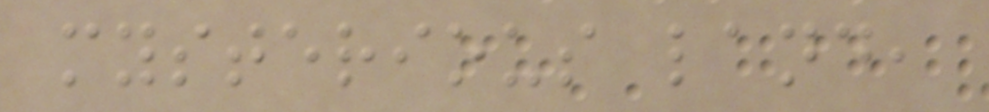mysterious land,
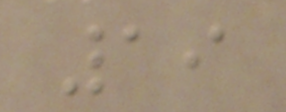19
